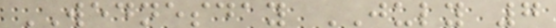WEDNESDAY JULY 7
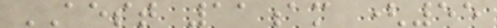AEST 11am (55
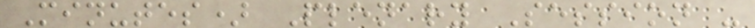Minutes) Plenary Session -
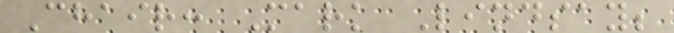Chair: Mark Lindsay;
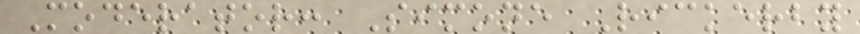Moderator: Simone Rickerby
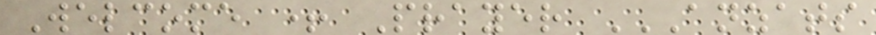Welcome + Prayer ANZATS
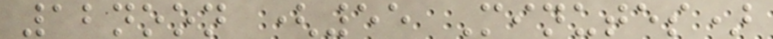12noon (55 Minutes)
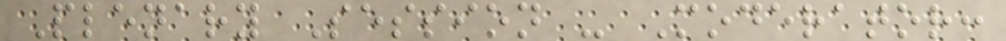Plenary Session - Moderator:
